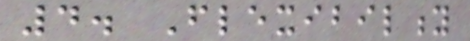4. Flexibility
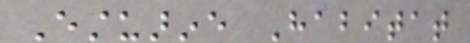Estuarine Habitat
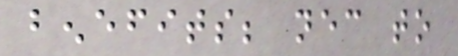benefits; necessary to
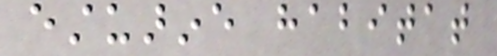estuarine habitat
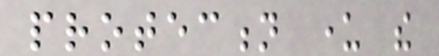protection under the
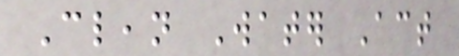Clean Water Act
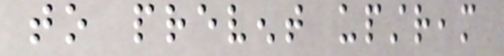to prevent upstream
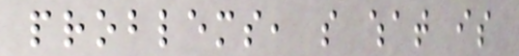problems, so what is
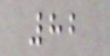82
